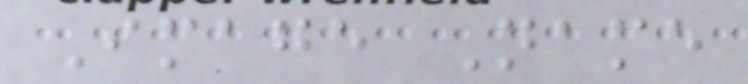Image Name
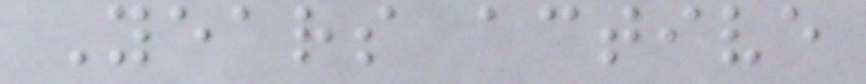Years active
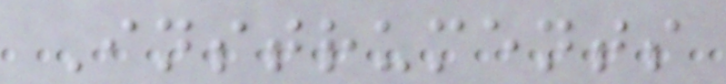Instruments
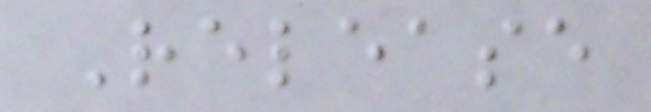Release
